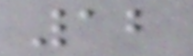12
